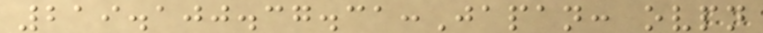219.100.37.31:Japan: ovpn
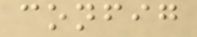config
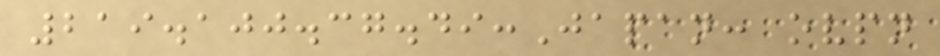219.100.37.49:Japan: ovpn
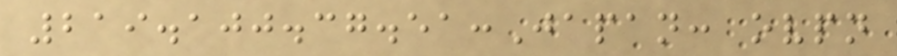219.100.37.51:Japan: ovpn
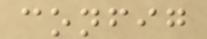config
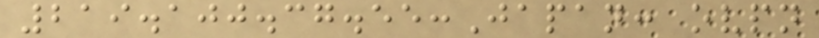219.100.37.55:Japan: ovpn
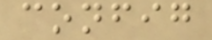config
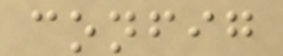config
